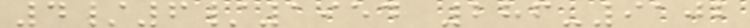4/6/1954 286-9102
